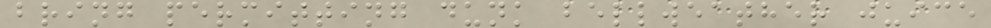bring permitting dunk bellweather juice
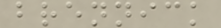brennick
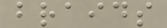braids
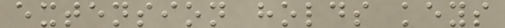extension holds keys
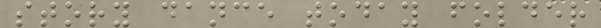story dance today folder
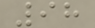98
